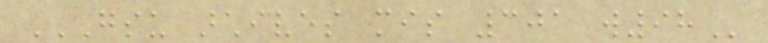GSU ARCHIVES MIS 301 W98
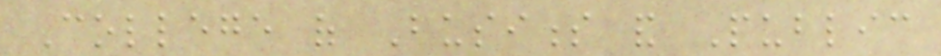College of Business and Public
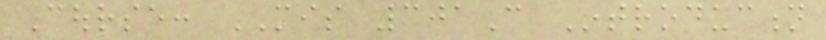Course: MIS 301C Introduction
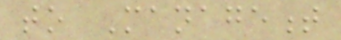to Management
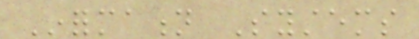Information Systems
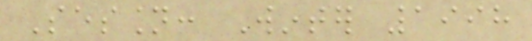Session: Winter 1998
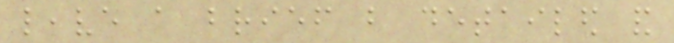leave a brief but detailed and
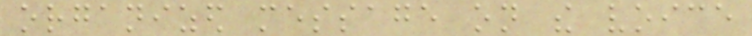organized message on the voice
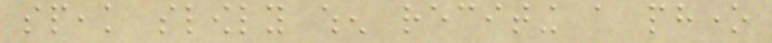speak slowly when reciting a phone
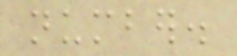number.
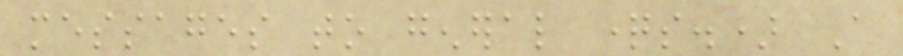messages to general questions.) A
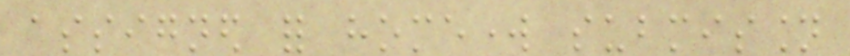assigned for homework submission
